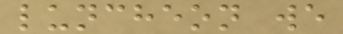luncheon we
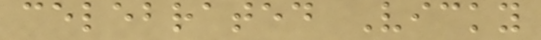celebrated Vicky
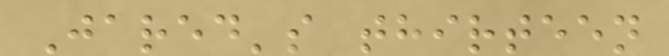Jared's thirteen
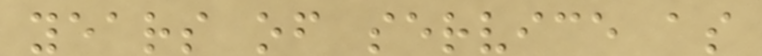years of service as
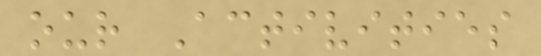our Activities
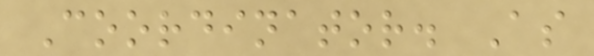Coordinator. As
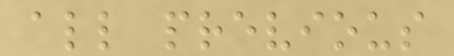all previous
